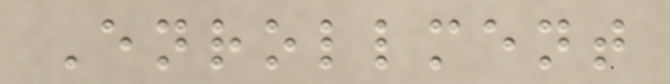Enrollment
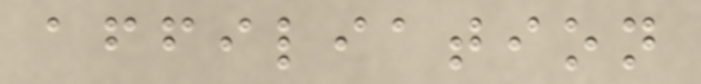affiliation
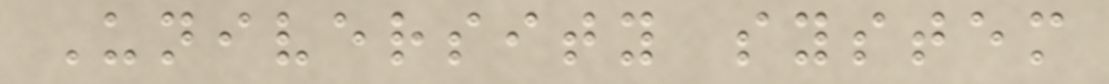University system
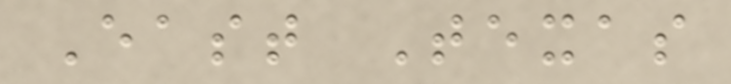East Texas
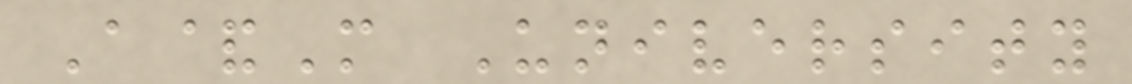A&M University
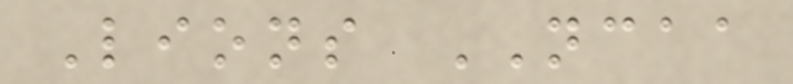Lions NCAA
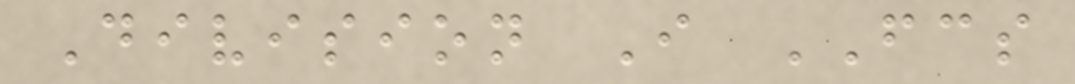Division I FCS
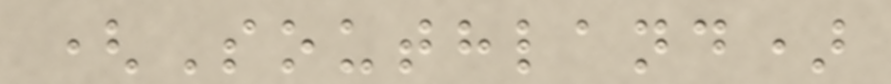(Southland)
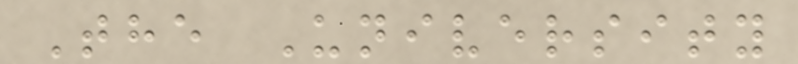The University
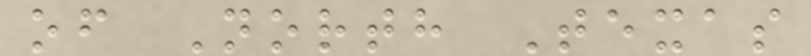of North Texas
